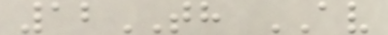12TH AV
